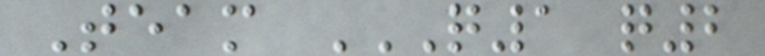Team Q1 Q2
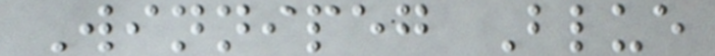Winnipeg Blue
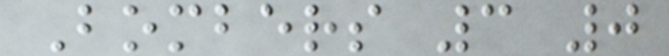Bombers 3 0
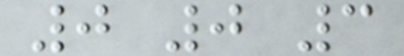0 0 3
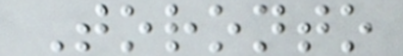Toronto
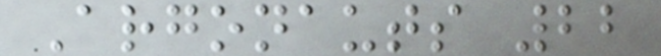Argonauts 22
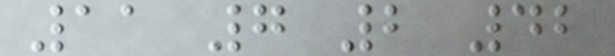11 7 2 42
